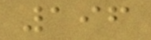196
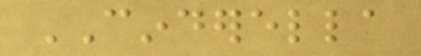CINDERELLA
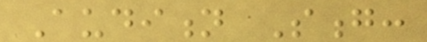Audition Song:
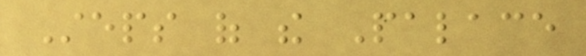Steps of the Palace
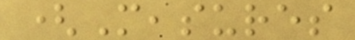(Measures
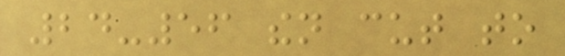24-56 then cut to
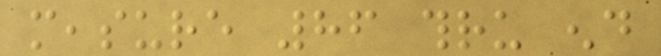measure 86 thru end
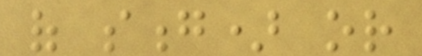of song) or
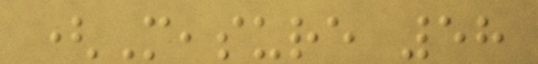(Measure 58
